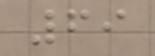69
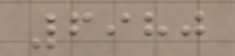6980
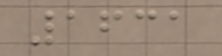1631
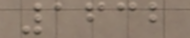1632
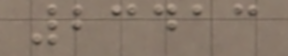23413
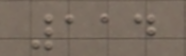114
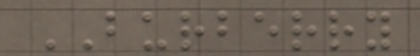BURBERRY
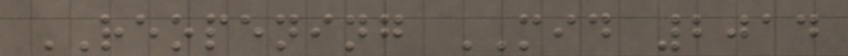REOPENING MID 2014
